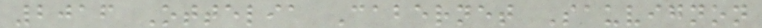2016 Ottelia Cabernet Sauvignon
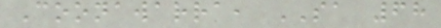Coonawarra, SA 68
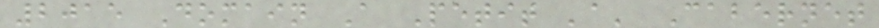2015 Domain A Petit 'a' Cabernet
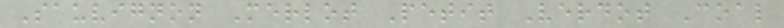Sauvignon Merlot Petit Verdot Coal
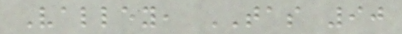Valley, TAS 90
